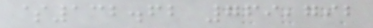$132.62 769,792
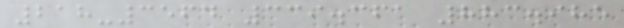218-3564 339.361 883.985
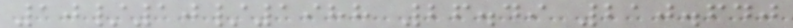10/10/1988 26.49 210.640
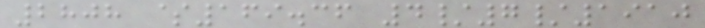2808 $169.36 4/7/1910
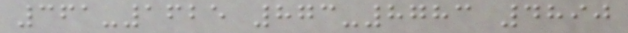361-1625 873-8783 4890
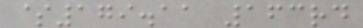$179.11 163rd
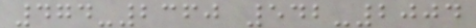474-2360 542-2004
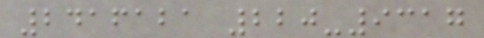2416121 220-9317
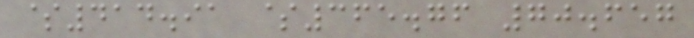$414.91 $365.76 70.657
